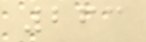263
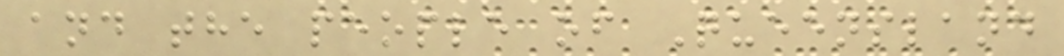and the people of Queensland
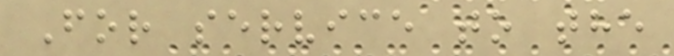For service to the
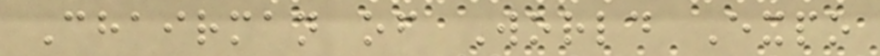Chairman of World Expo
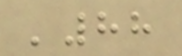'88
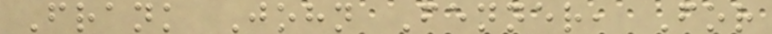Frank John Fenner, For
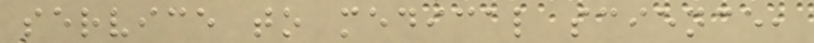service to medical science,
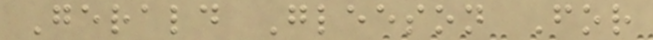Gerald Gleeson For
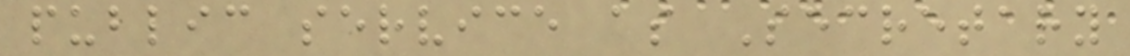public service as Secretary
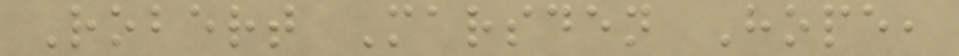Robert Marsden Hope,
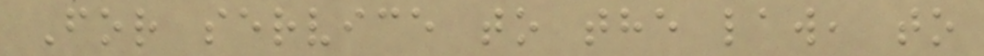For service to the law, to
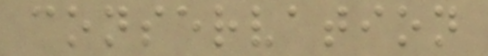conservation
